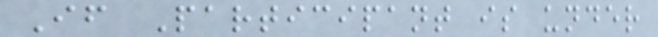If Participant is under
